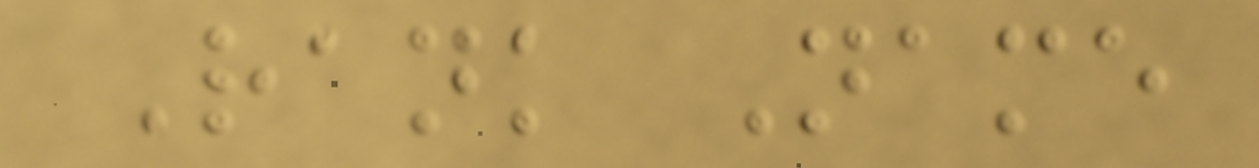Rank Name
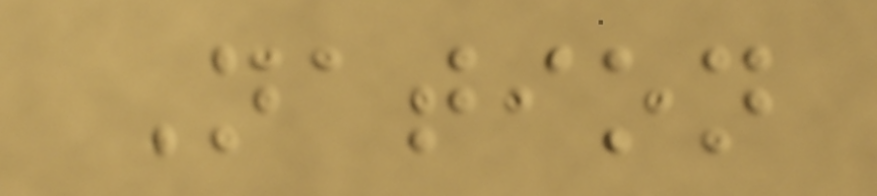Nation
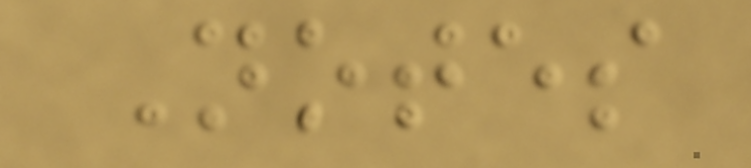Notes
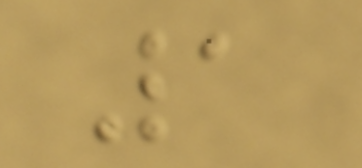1
